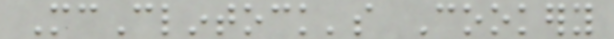McClintock's Cookery
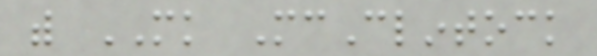with MK McClintock
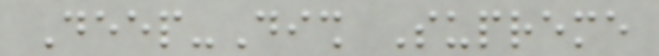Deep-Dish Supreme
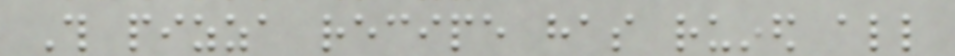This pizza recipe has ruined all
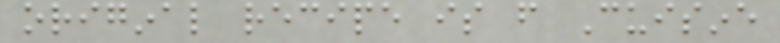original recipe is from Cuisine
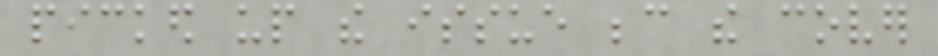picked up the issue because the cover
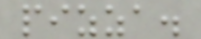pizza.
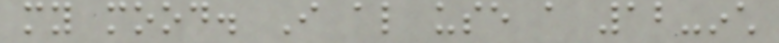my mood. I also use a 12-inch
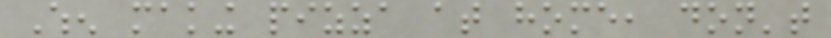When making pizza at home, don't
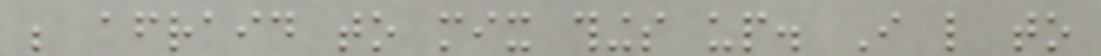be afraid to mix things up. I like to
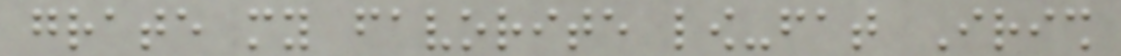grate my favorite low-fat Irish
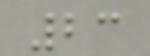23
